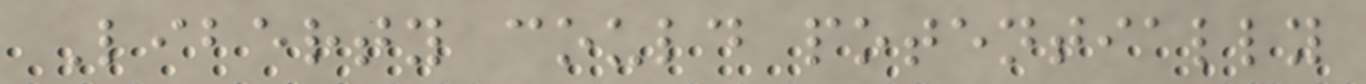Liberty could potentially
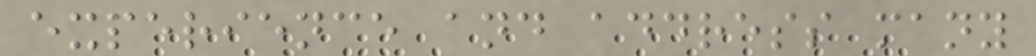experience and address many
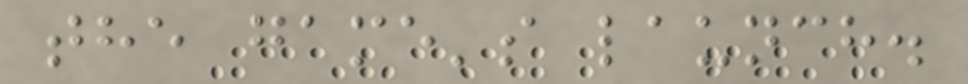the game's launch.
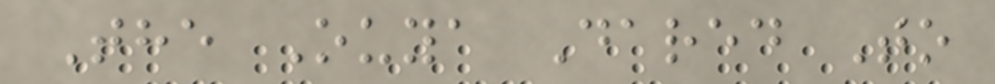The Ouya Dared To
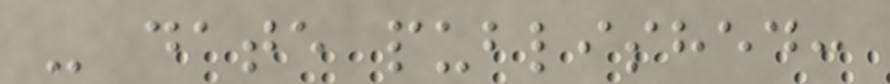- date published:
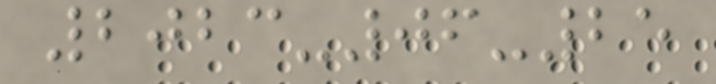2023-06-25
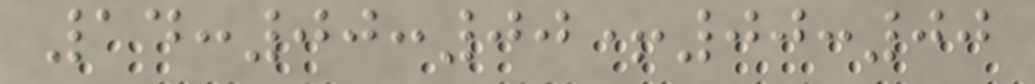14:00:00+00:00
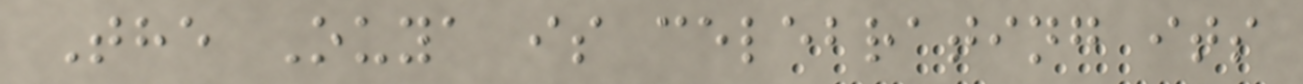The Ouya is celebrating its
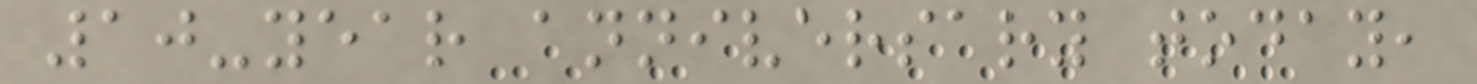10-year anniversary today,
